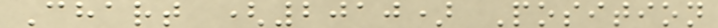Chart (2010) Position
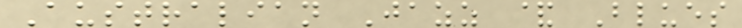Australian Jazz & Blues
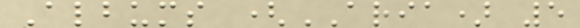Albums (ARIA) 5
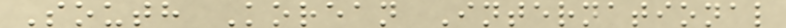South Korean International
